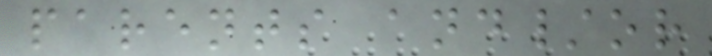parents and/or
